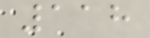118
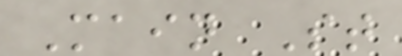Main St
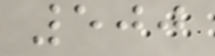500
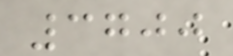3700
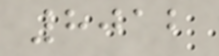8012
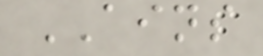AINS
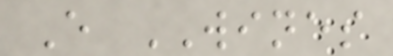E WINES
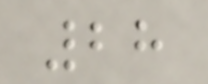28
